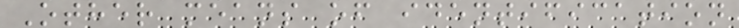Other means of identification
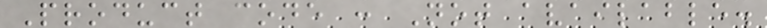Product code : Not available.
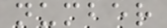number
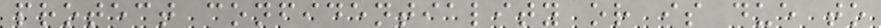protect confidentiality or is due to
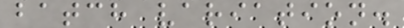batch variation.
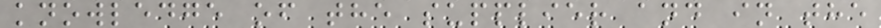knowledge of the supplier and in the
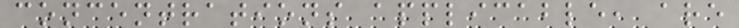concentrations applicable, are
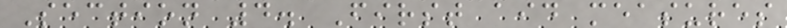Section 4. First aid measures
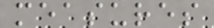measures
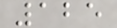125
